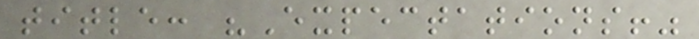title: "Expectations!"
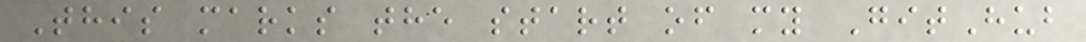This marks the start of my GitHub
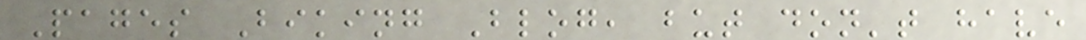Pages Biking Blog, but don't have
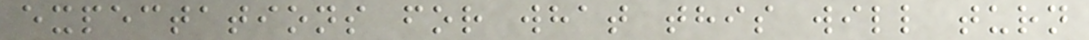expectations for what this will turn
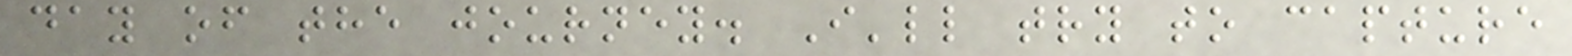day of the journey. I'll try to capture
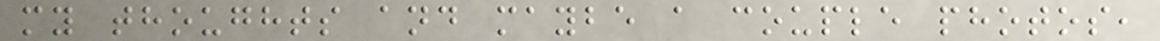my thoughts and maybe a couple photos,
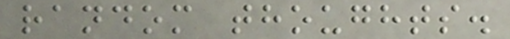random thoughts.
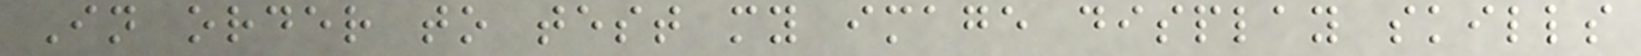In order to test my image display skills
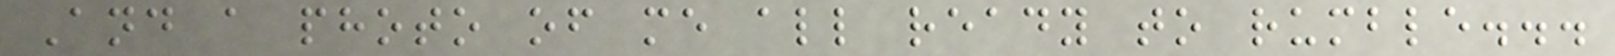And a photo of me all ready to rumble...
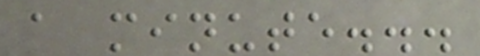a minute...
